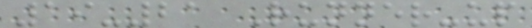19-21 Runner-up
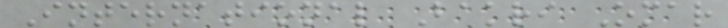International Bakri Omar
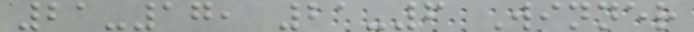21-17, 21-6 Winner
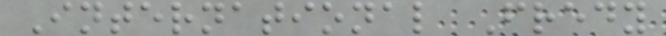International Fredy
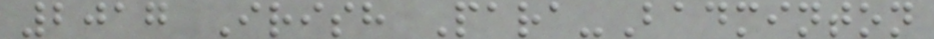2017 Irish Para-Badminton
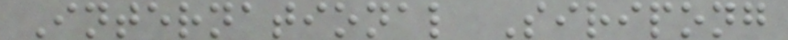International Siripong
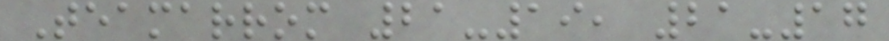Teamarrom 21-19, 21-17
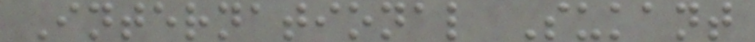International Sukant
